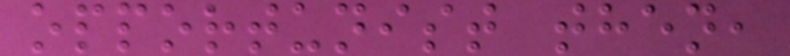opportunist then,
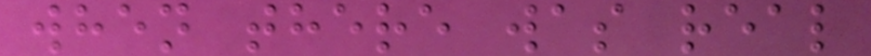when there was real
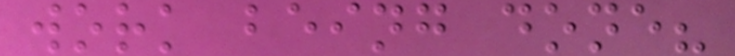work being done?
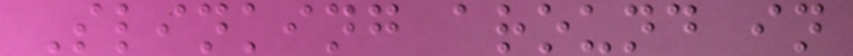Slinking around in
